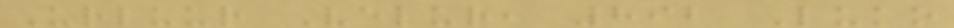Urluur Velur, 892 Luko
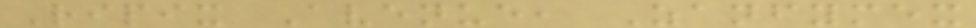Ripix Avenue, Zanfymex
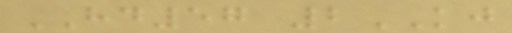HD57 2KJ
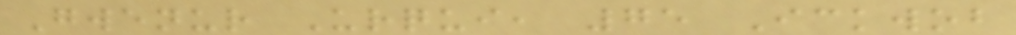Gwenur Urqui, 75 Ickwob
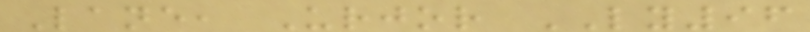Lane, Urjor LY96
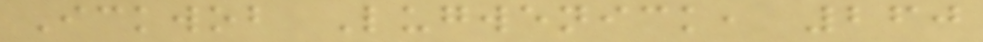Ickwob Lugwenick, 260
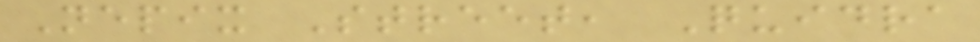Nepix Street, Quidra
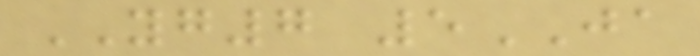YG7 5JA
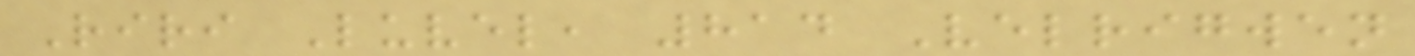Riri Luvel, 814 Velrigwen
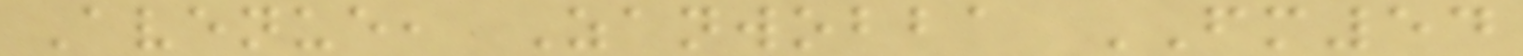Avenue, Zanwobba FM54
